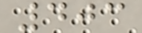403
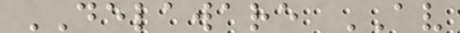DELAWARE AV
